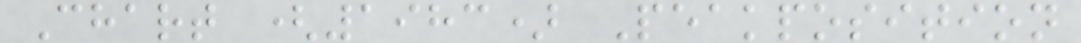Chart (1983) Peakposition
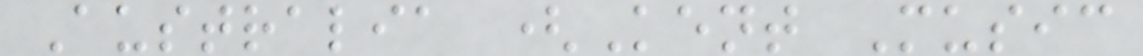Australia (Kent Music
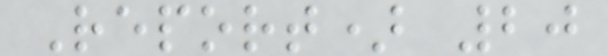Report) 20
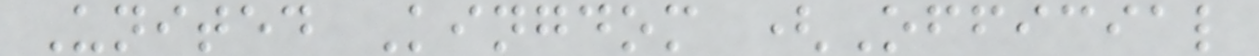United Kingdom (Official
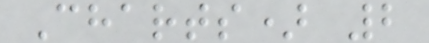Charts) 2
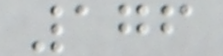176
